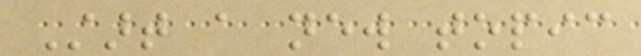Start a new topic
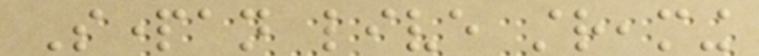Spartan live streaming
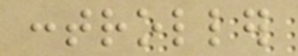controller
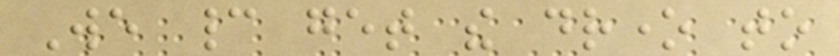We cannot get the drone to
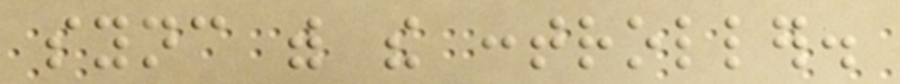sync with the controller.
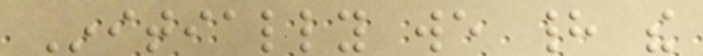Initially we had the
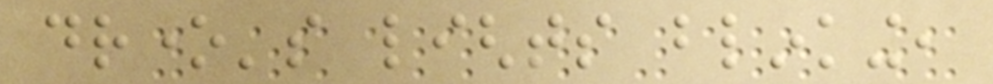drone's lights blinking,
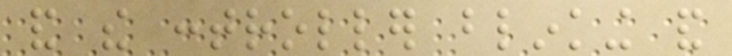and the controller blinking and
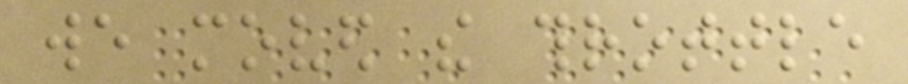we moved the throttle
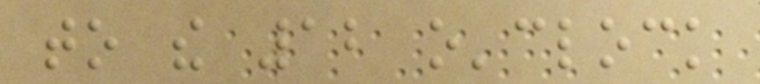to the 12 o'clock
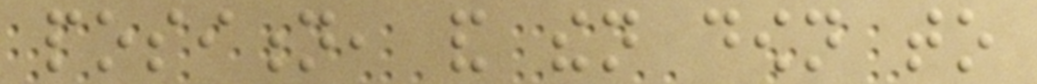position, and then down to
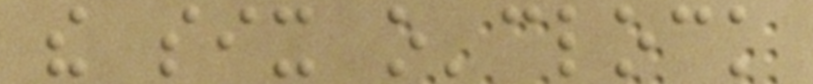the six o'clock
